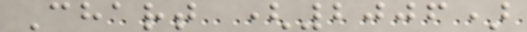Chart (2006)
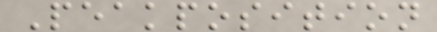Peakposition
